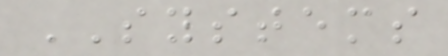SYSTEMS
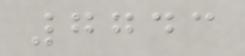7743
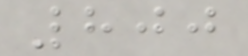800
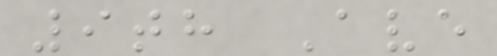9th Ave
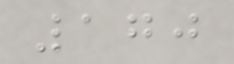170
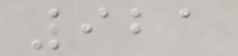921
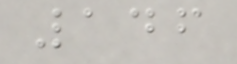146
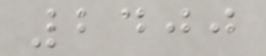2400
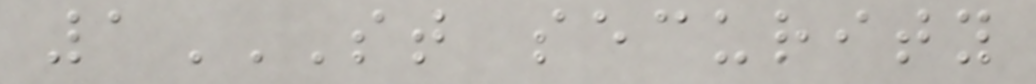1ST SECURITY
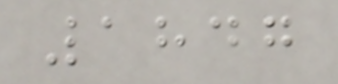1847
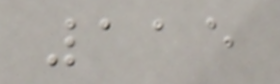115
